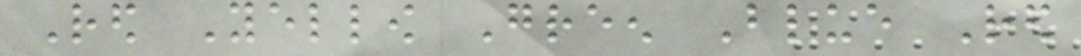Red Yellow Green Blue Red
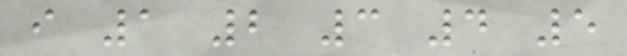i 1 2 3 4 5
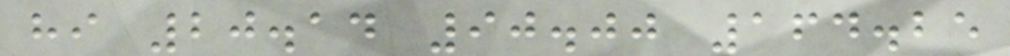hi 20.14 90.00 164.25
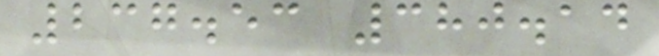237.53 380.14
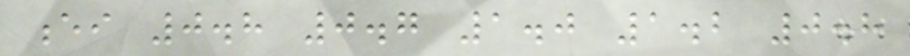ei 0.8 0.7 1.0 1.2 0.8
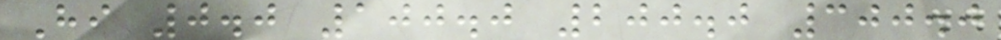Hi 0.0 100.0 200.0 300.0
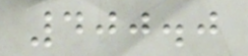400.0
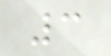3
